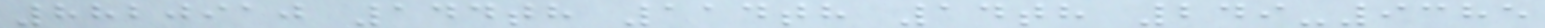8820910 144th 114th 14th 249-9385
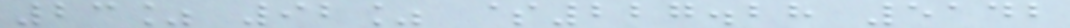23% 92% $227.28 5142
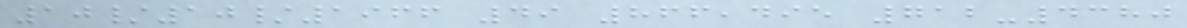10/10/1966 49 866,495 712-4380
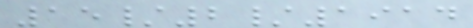15/2/1914
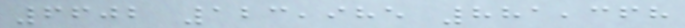6602 123,985 881,368
